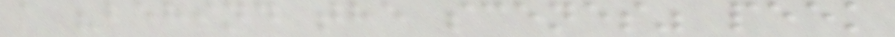a "behind the scenes" peek
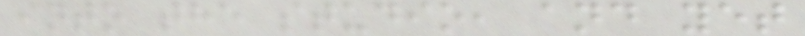into the studio, and yet
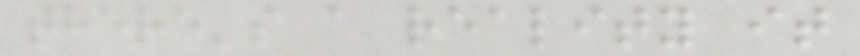there's a reality it
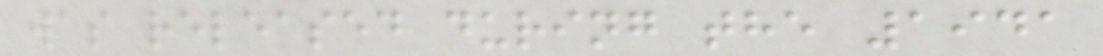was released during the 1941
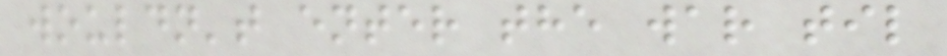wouldn't enter the war til
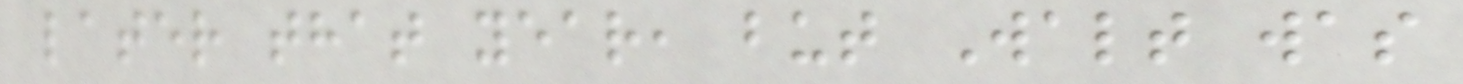later that year, but Walt was
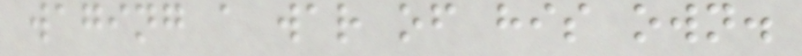waging a war of his own.
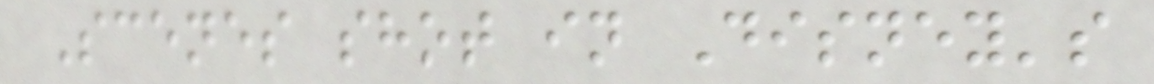Scenes shot in Disney's
